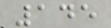145
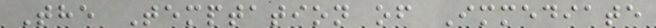The Temptation of Immediate
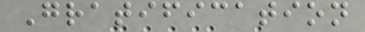Gratification
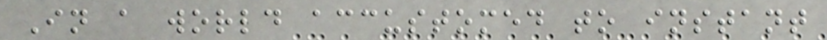In a world accustomed to instant
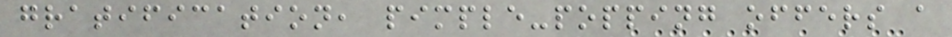gratification, pimple-popping offers a
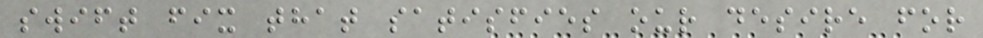swift fix that satisfies our desire for
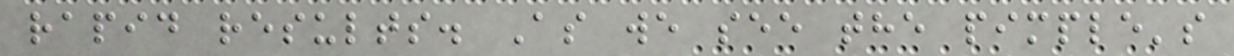rapid results. As we see the pimple's
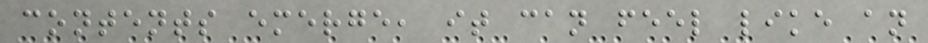contents emerge, it can feel like an
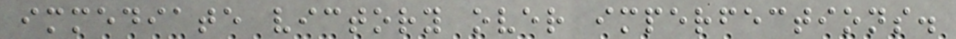immediate victory over imperfections.
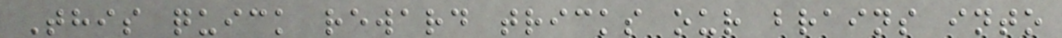This quick reward tricks our brains into
